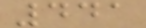441
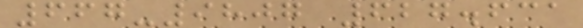667-9807 627.631
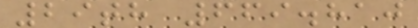29th 669.810
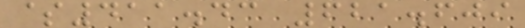$411.43 621.609
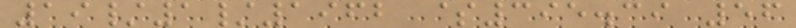19/1/1962 $395.39 56
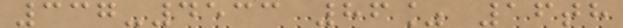337-4533 86% 16th
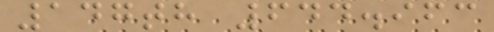147th 644.963
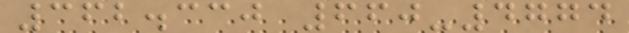362.330 660-4774
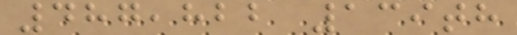487,822 139th
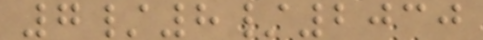7/8/2030
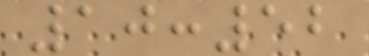10:52
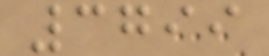3799
